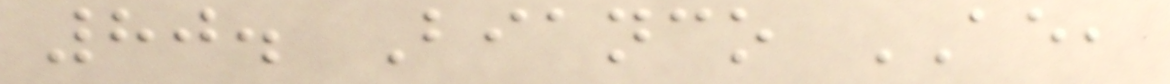80. Bianco AE,
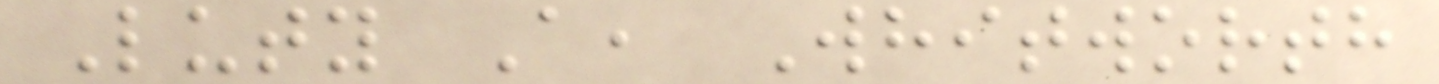Luty A, Whitworth
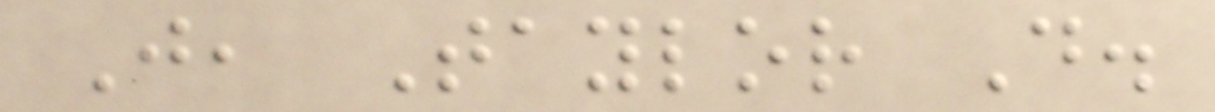J, Taylor D.
